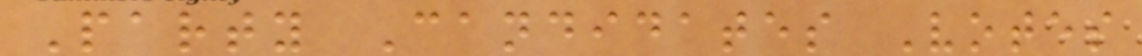Party Candidates Votes
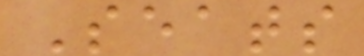Seats
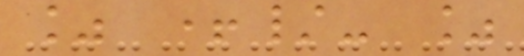% +/- %
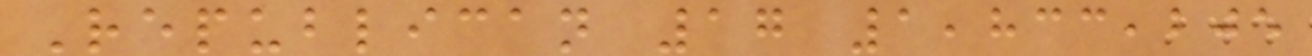Republican 17 1,833,205
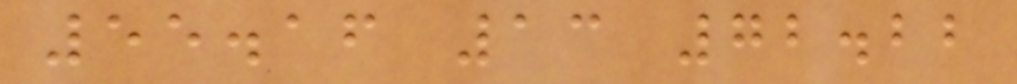55.16 13 72.22
